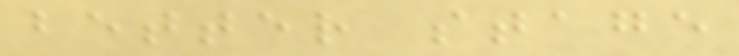better stage
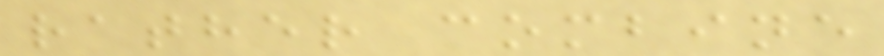rather combine
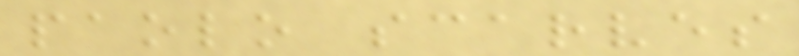paolo scarves
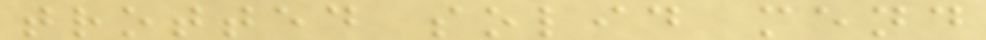trotted solid mend
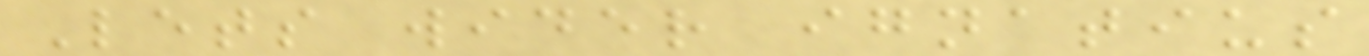Lets wider ignatius
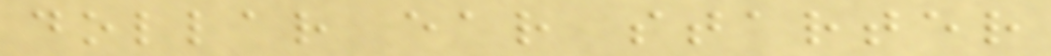dollar ear starter
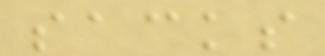sacks
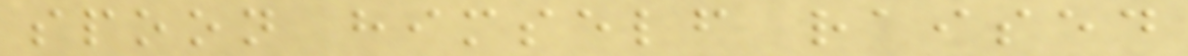spoon himself raised
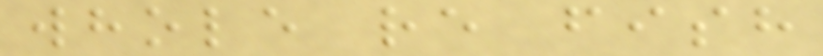whole re fish
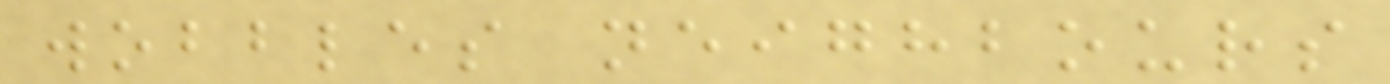wobbles neighbours
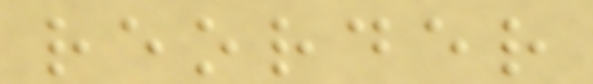reorder
